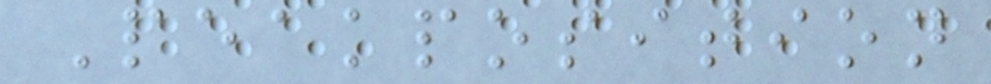Peakposition
